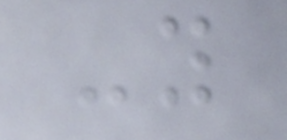-y
